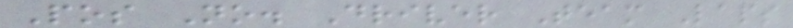Pos No. Driver Team Laps
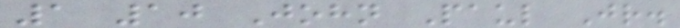1 10 John Paul Jr.
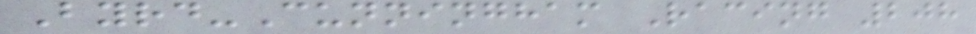Byrd-Cunningham Racing 208
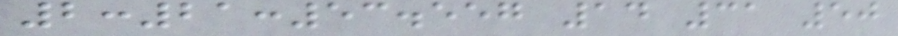2:21:53.557 14 31 50
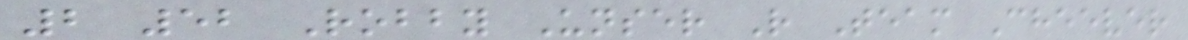2 52 Robby Unser R Team Cheever
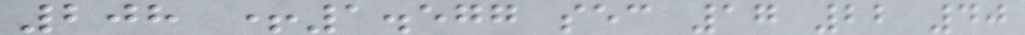208 +1.577 sec 17 22 40
